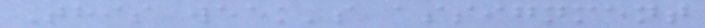This week's assignment
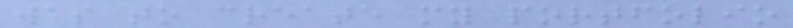was to create my portfolio
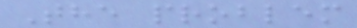The problem
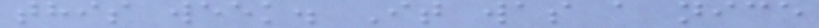this week. It was a nice
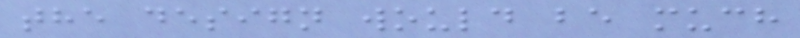the design would be much
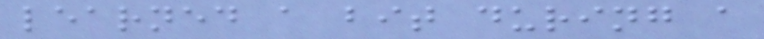learned a bit during a
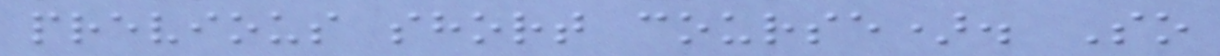previous short course). So
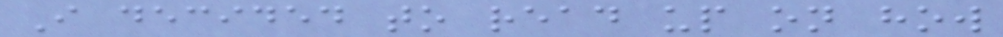I decided to read up on how
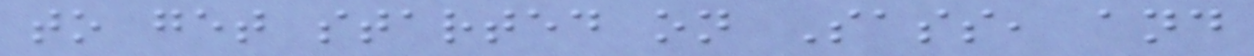to get started on Sass, and
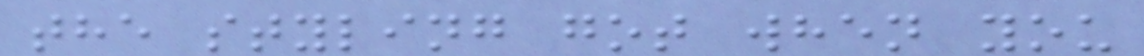the styling got when you
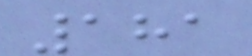181
